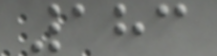183
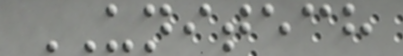UNITECH
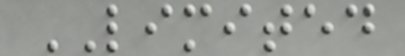LIMITED
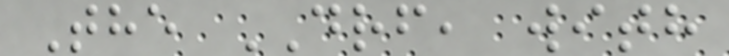The DRF, with
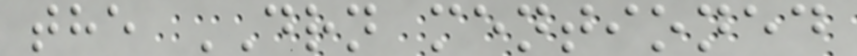the DRN mentioned
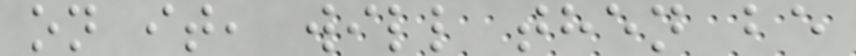on it, will then be
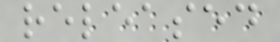released
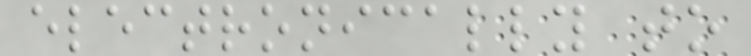electronically to
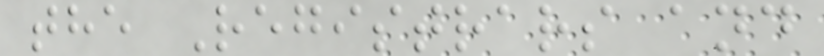the Registrars and
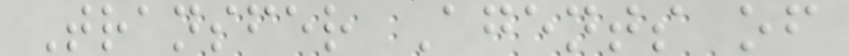Transfer Agents of
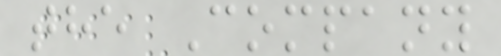the Company
